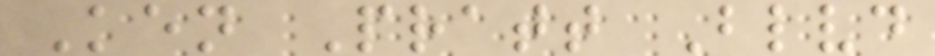Ken Pratt Blvd
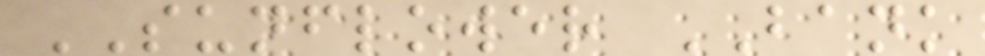SUNFLOWER BANK
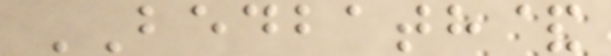BEDBATH&
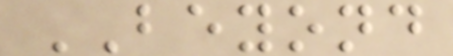BEYOND
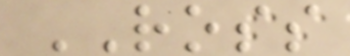ROSS
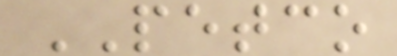PETCO
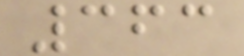363
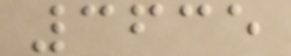3635
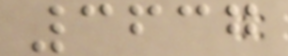3637
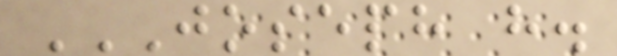JOSEPH H.
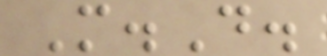M.D.
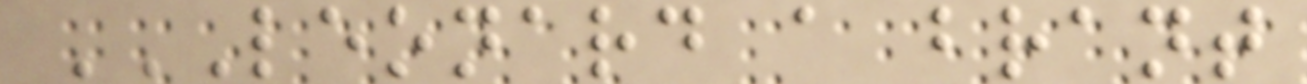LEONARD A BRANT
